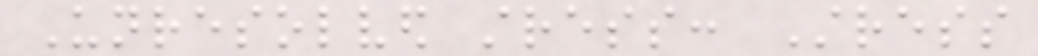Unresolved stress: Stress
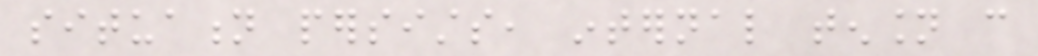situation persists, internal tension can
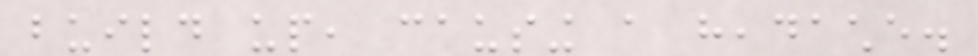build up, causing a headache.
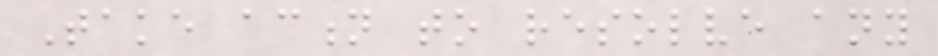Take action to resolve any
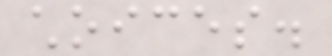choices.
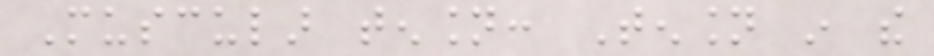Muscular tension: Tension in the
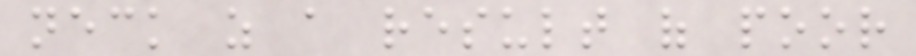neck as a result of poor
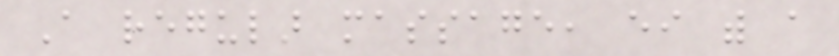A regular massage, either with a
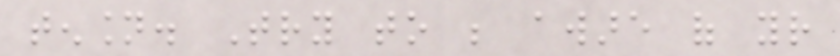tension. Try to be aware of your
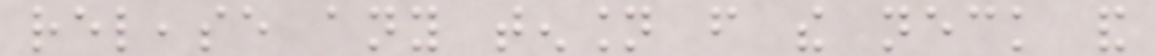release any tension from the neck and
